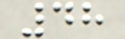48
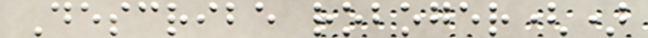Describe roboger()
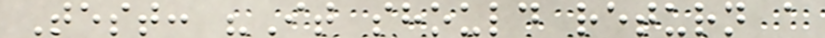Test: "It should return a
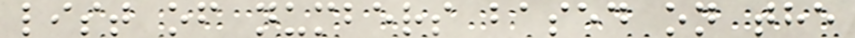list of numbers based on the
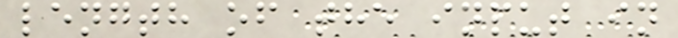length of the input in
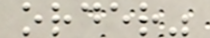order"
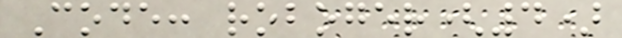Code: roboger(4)
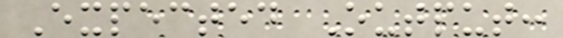Expected Output:
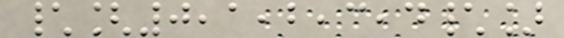\[0,1,2,3,4\]
